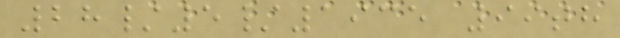28/5/1935 99th
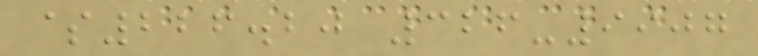$226.20 326-9907
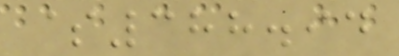$388.94
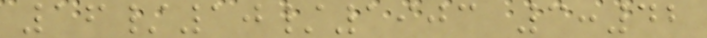16/10/1903 3:42
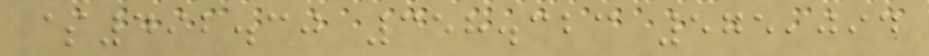$492.30 358.323 575,094
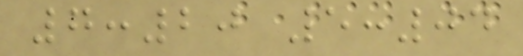7:20 5:04
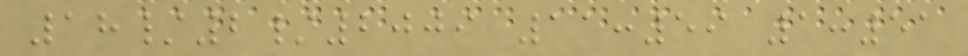18/2/2009 11:59 1:51
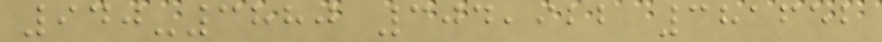940-3880 304,922 381652
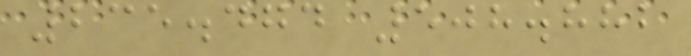235.474 508.882
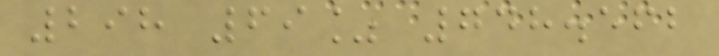298 69% 748.562
